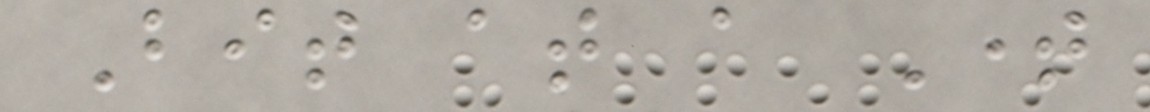Bit at a Time
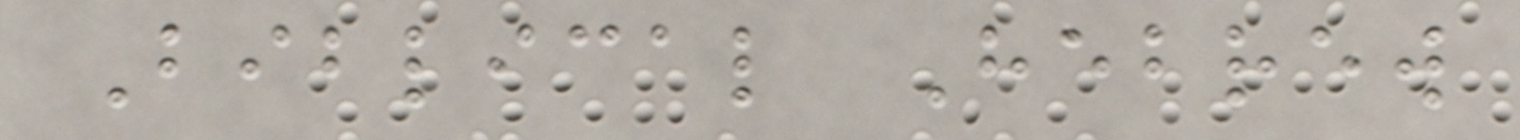Biblical Hebrew
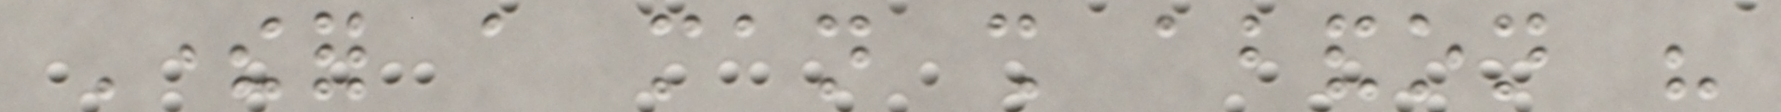Therefor a man shall abandon his
